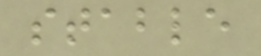stable
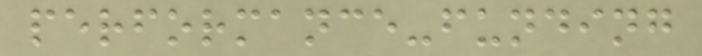performance-funding
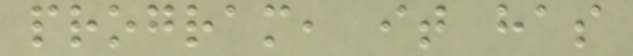program, it has
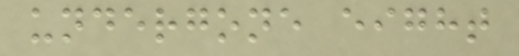undergone eight
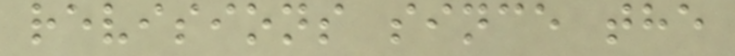revisions since the
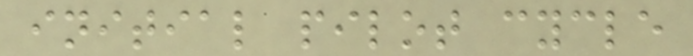initial pilot cycle
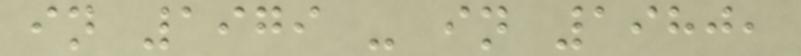in 1979 - in 1980,
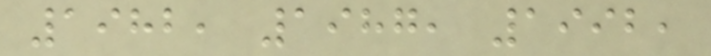1982, 1987, 1992,
